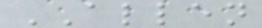ALLEN
